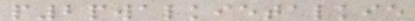p2pwalkietalkie
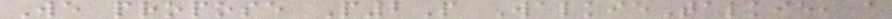We propose P2P WalkieTalkie, a
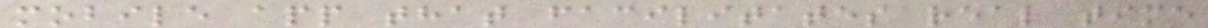mobile app that facilitates real time
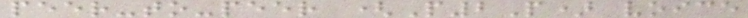peer-to-peer (P2P) voice
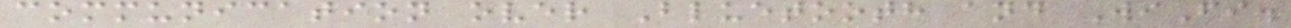communication over Bluetooth and WiFi.
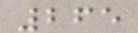265
